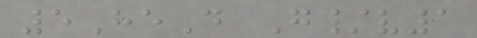5HeD G/v1
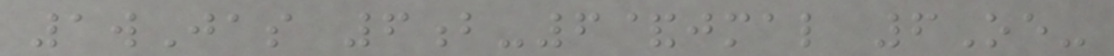1wJas 6b-6&jmal 6Oe-
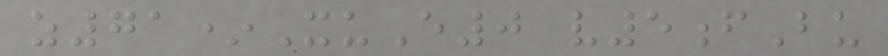z71*XuE0 v5fBu
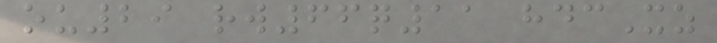ou29 rw66q11 hdcXz
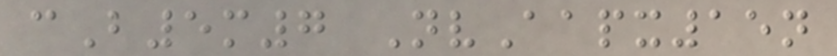cB5m7 NvAapx15n
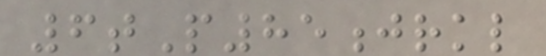6tP85jrkl
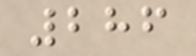286
